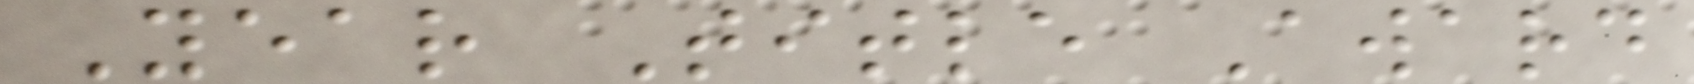Year Title Award
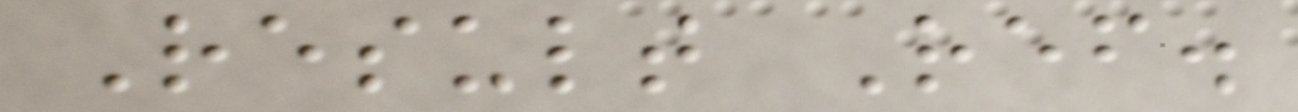Result Ref.
